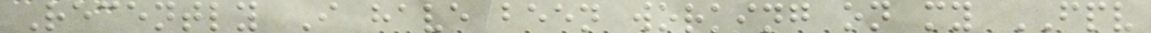Recently I have been working on my FPV
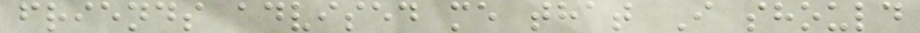friends advised me that I should
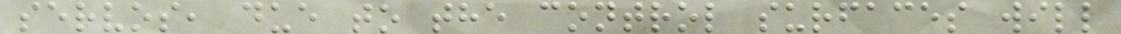servos, due to the control surfaces will
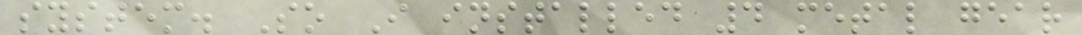system. So I installed 4 metal gear
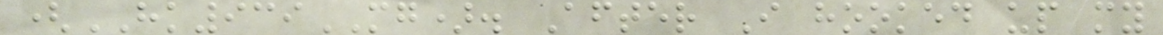(HK939MG). After I hooked up my
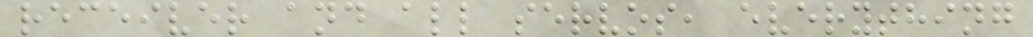receiver and all servos, everything
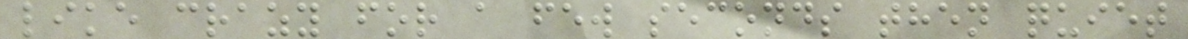like crazy for a few seconds then quiet
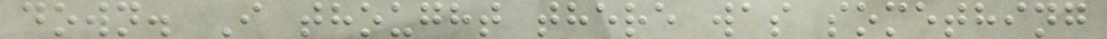down. I thought there was something
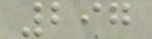297
